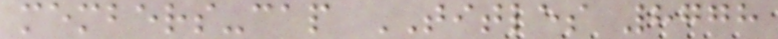members-cap TITLES 8778
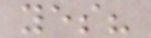yes?
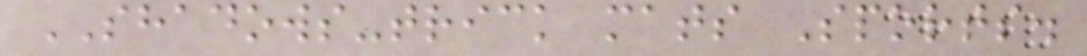SHADOWS-trick mats Sports.
